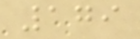179
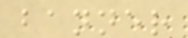banner
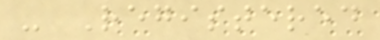- Registered
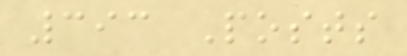393 Posts
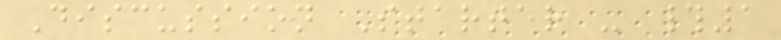Discussion Starter - #1
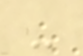-
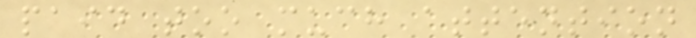paid too much attention
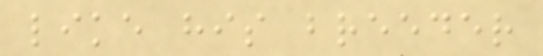like his breeder
